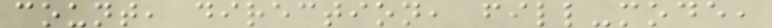count, direction, fill-mode,
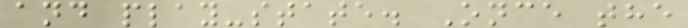and play-state. Once the
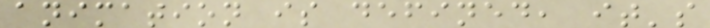animation is defined, it's
